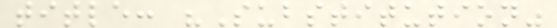title: "Substitution"
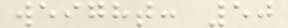weight: 50
